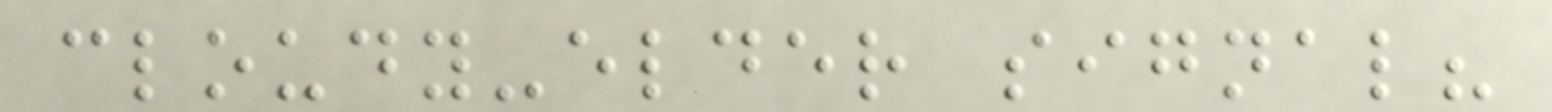cloudy-elder signal?
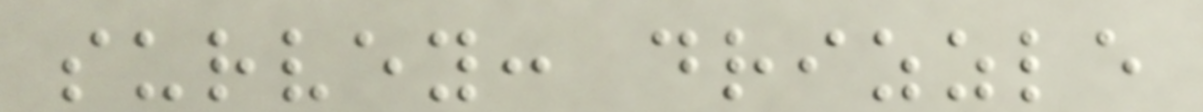survey: drizzle
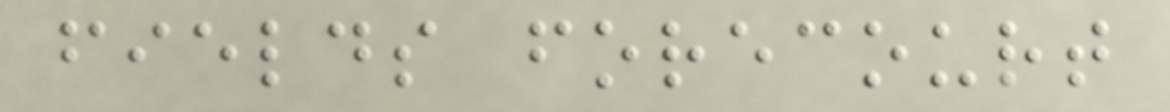fields forecourt
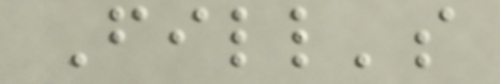Fill's
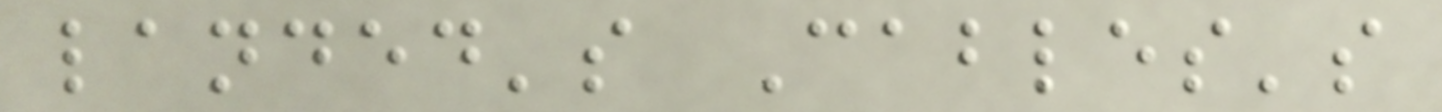landed's Cables's
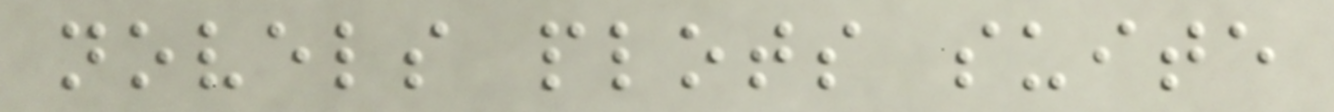novels plots suite
